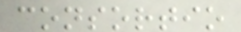consortio
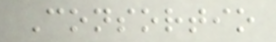Consortio
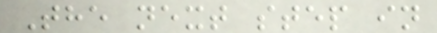The next step in
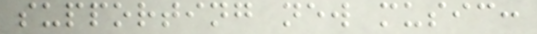supporting new music:
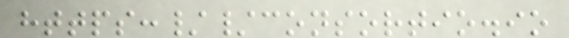https://consortio.io
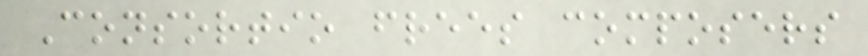Consortio frees composers
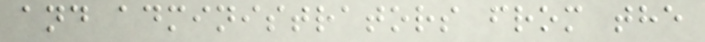and administrators from the
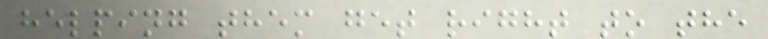helping them get right to the
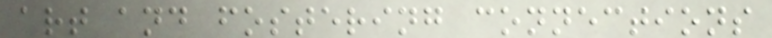art and fostering connections
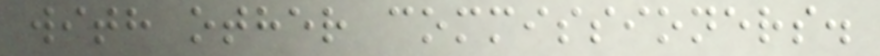with other commissioners.
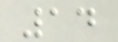14
